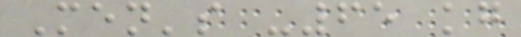Men's -65 kg
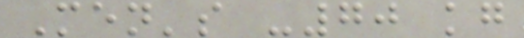Men's -70 kg
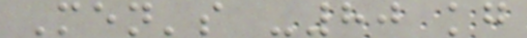Men's -80 kg
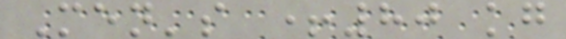Men's +80 kg
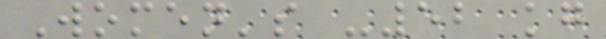Women's -52 kg
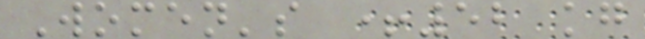Women's +52 kg
